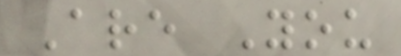Are You
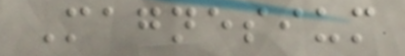Magnesium
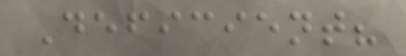Deficient?
